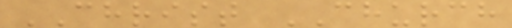CHRIST CHURCH
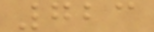723
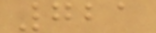721
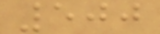500
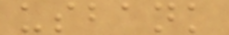usbank
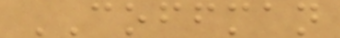COFFMAN
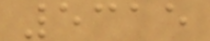5315
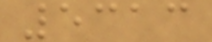5313
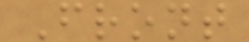Front
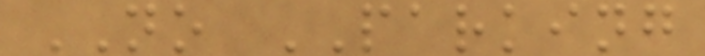NO PARKING
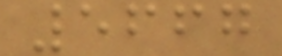5667
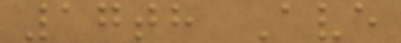17th Ave
